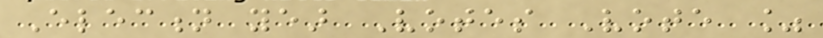Election year Votes Vote %
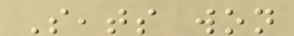Seats won
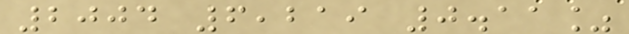2004 6,219 0.11%
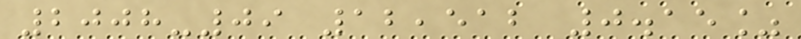2008-09 12,512 0.15%
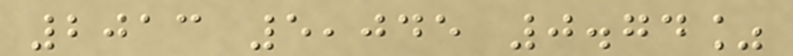2013 5,045 0.74%
